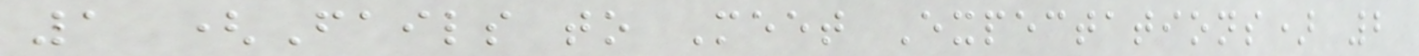1 (Fails to Meet Expectations) 2
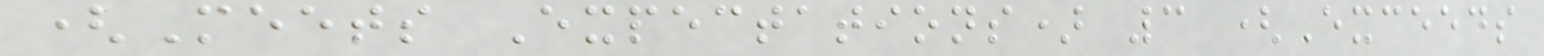(Meets Expectations) 3 (Exceeds
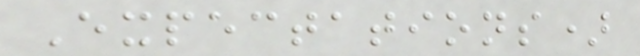Expectations)
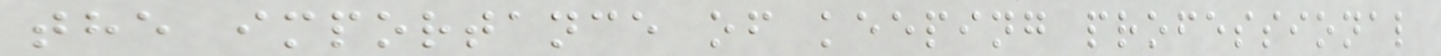the importance of keeping professional
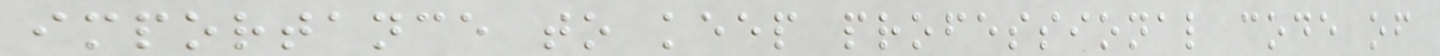importance to keep professional code of
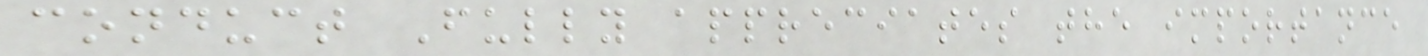conduct Fully appreciates the importance
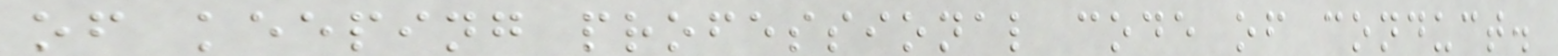of keeping professional code of conduct.
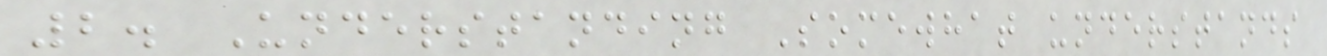2. Understanding Somewhat understands
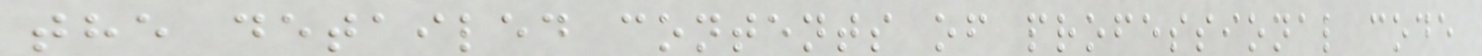the detailed contents of professional code
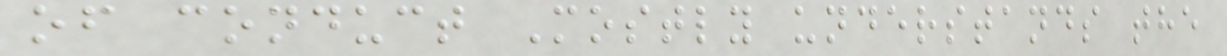of conduct Mostly understands the
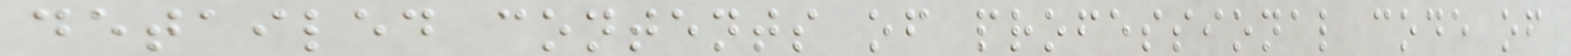detailed contents of professional code of
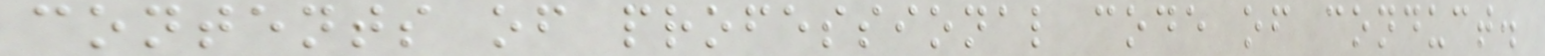contents of professional code of conduct.
